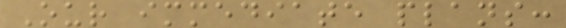Our immediate plans:
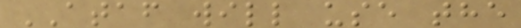ATAF will use the
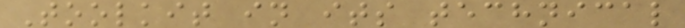Toolkit in its technical
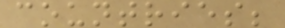countries;
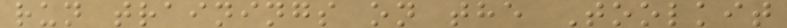run trainings on the Toolkit
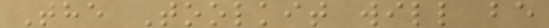The Toolkit will be
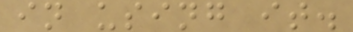in using it.
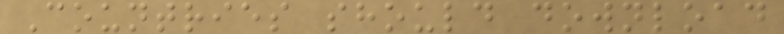Countries should download
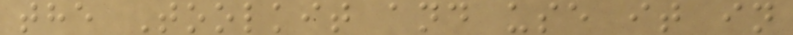the Toolkit and use it in
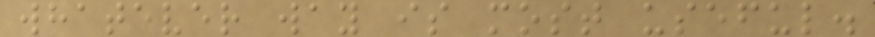whatever way is most useful.
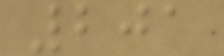201
